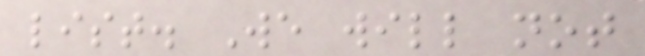list. We will not
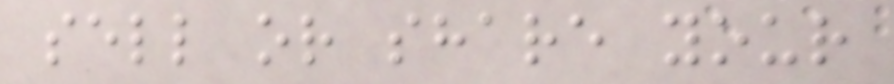sell or share your
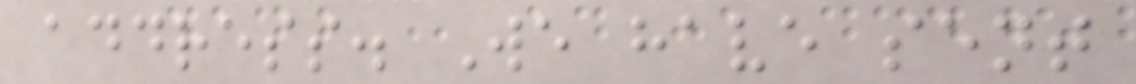address. We have sent
